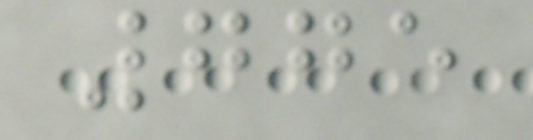775
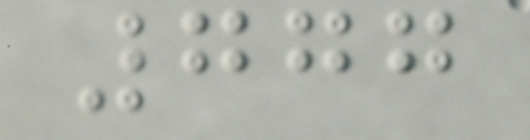777
